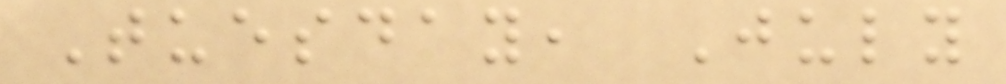Tuesday, July
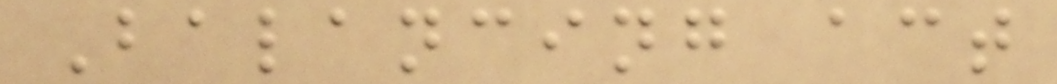Balancing act
